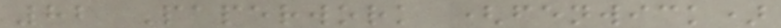82 Paperwork (fenwick)
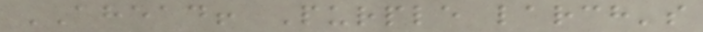AHEAD! Purple larch's
